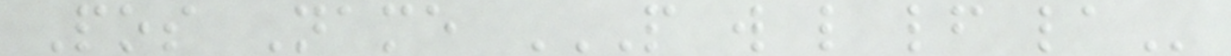Pos Name P W L LF LA
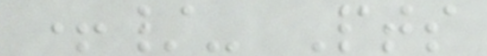+/- Pts
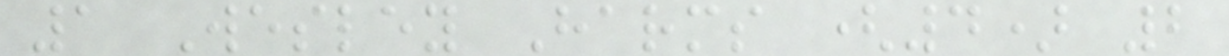1 Wesley Harms (4) 2
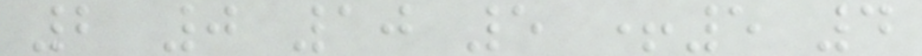2 0 10 5 +5 4
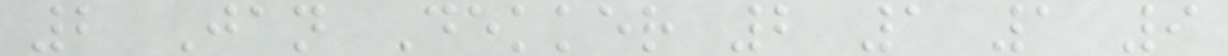2 Jan Dekker 2 1 1 9
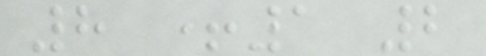8 +1 2
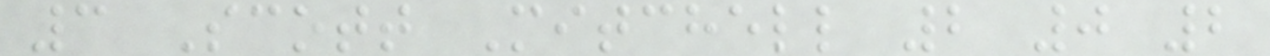3 Scott Mitchell 2 0 2
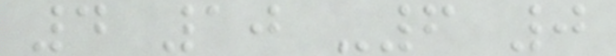4 10 -6 0
